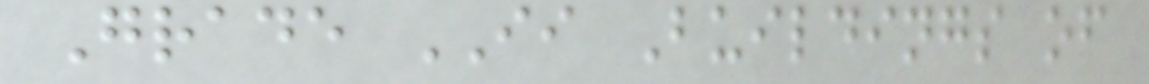Grade II Buildings of
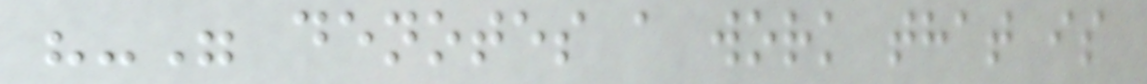"-" denotes a work that is
